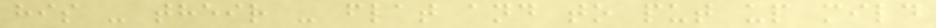his - their - flat and to put up mild
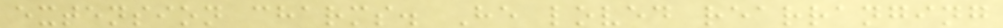extension charms. He loved rearranging
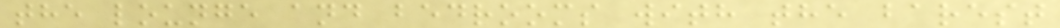the lounge and bedrooms with the barest
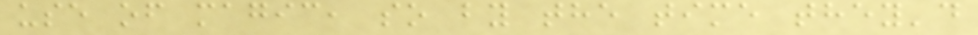use of magic, so by the time they'd
